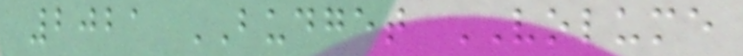2021 BUDGET VOLUME
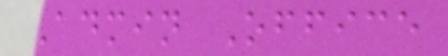Admin Office
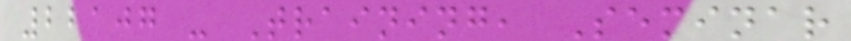22107 - Training, Seminar
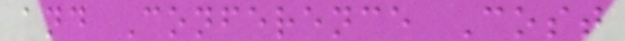and Conference Cost
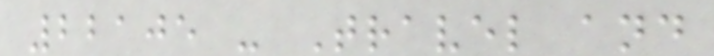22105 - Travel and
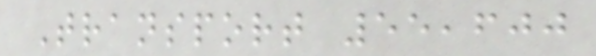Transport 55,600
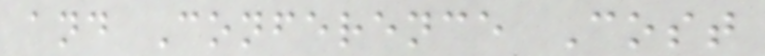and Conference Cost
